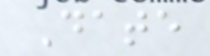Date
